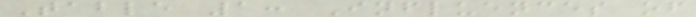Table 1: Influences of
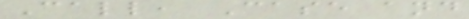Call, Case and
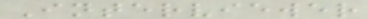Interviewer
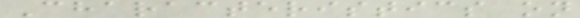Characteristics on
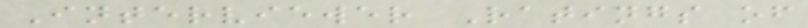Interviewer Ratings of
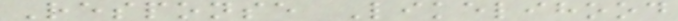Response Likelihood
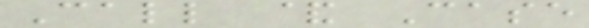Call & Case
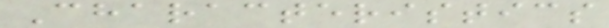Characteristics
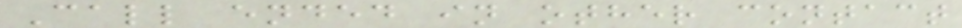Call ended in other contact
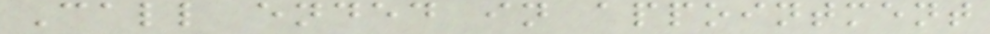Call ended in appointment
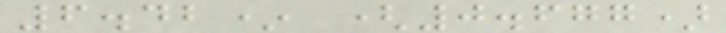6.42* (0.677)
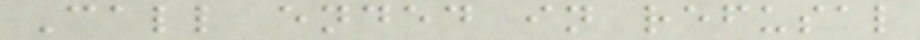Call ended in refusal
